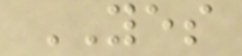YES
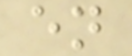en
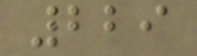229
